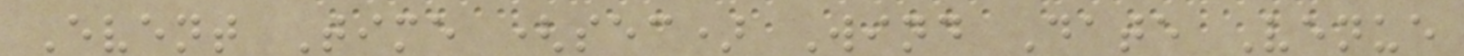Event Time (sec) Wind Date Venue
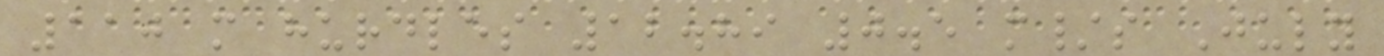110 m hurdles 12.89 0.5 m/s July
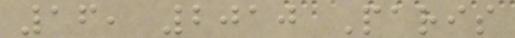16, 2010 Paris
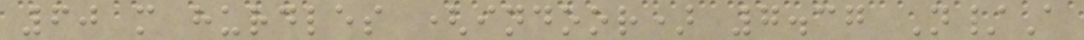60 m hurdles (indoor) 7.37 N/A
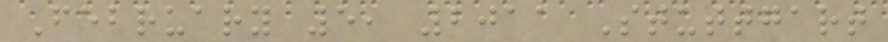February 5, 2011 Stuttgart
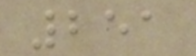251
